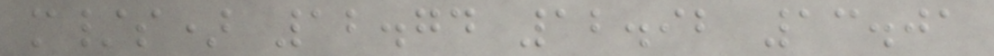m/s) 12.74 12.92 13.01
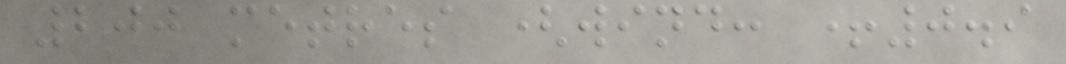200 metres (wind: +0.9
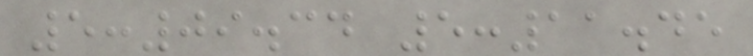5:09.34 5:11.45
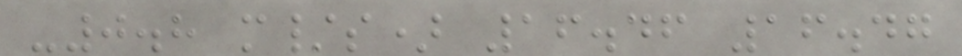-0.8 m/s) 16.46 16.47
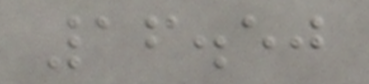16.50
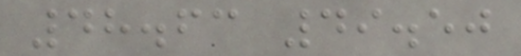48.63 49.50
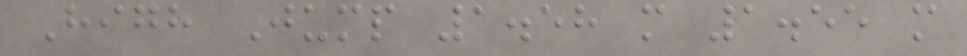High Jump 1.58 m 1.55 m
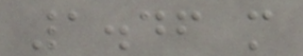1.46 m
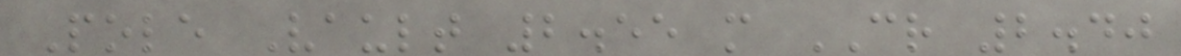Pole Vault 2.55 m CR 2.40
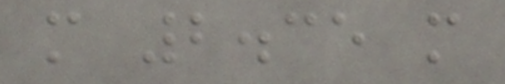m 2.35 m
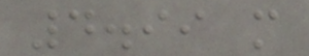4.99 m
